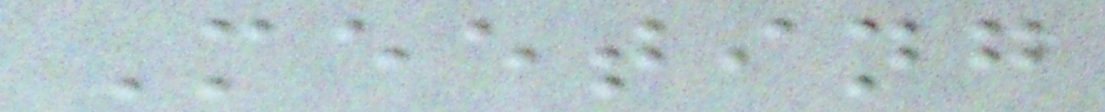Meeting
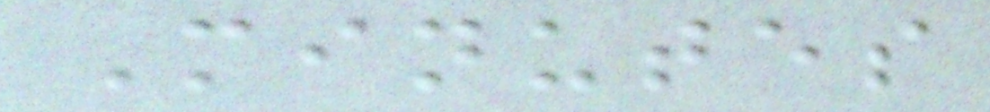Minutes
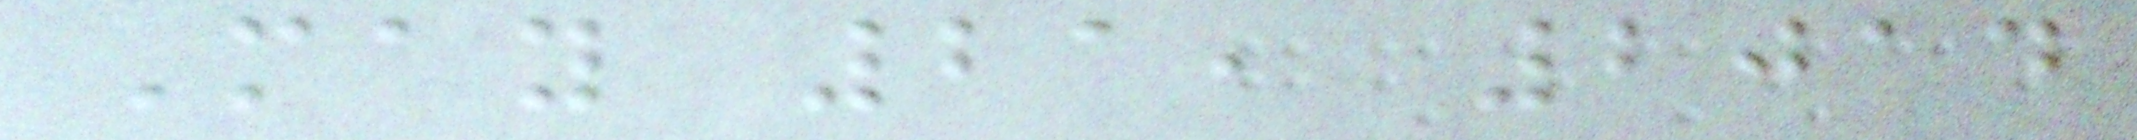May 21, 2014
